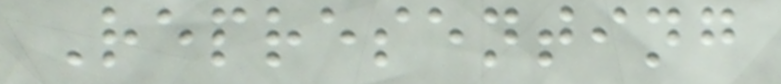Representing
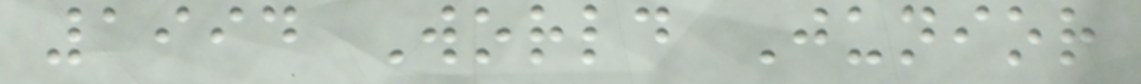1994 World Junior
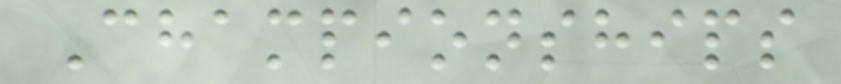Championships
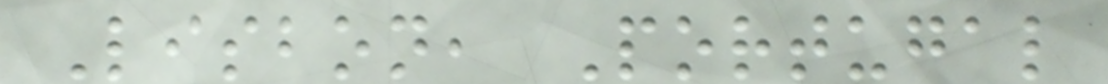Lisbon, Portugal
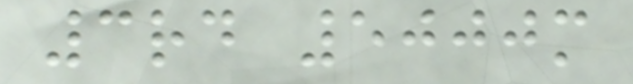3rd 5000m
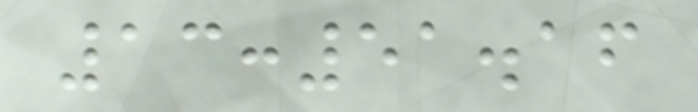13:51.16
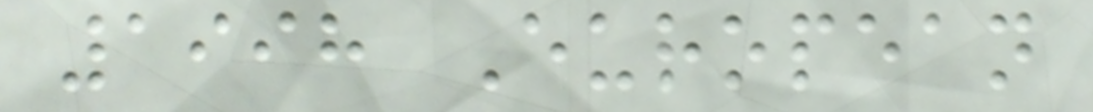1998 European
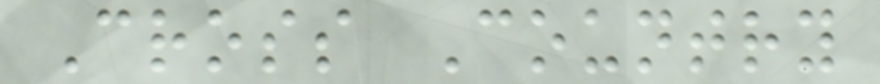Cross Country
